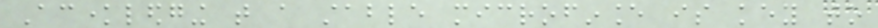Acknowledging that a stable microfinance is key to
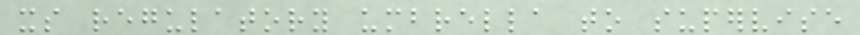its regulatory umbrella to supervise
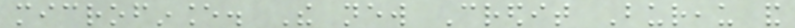microfinance. The new Credit Bureau and
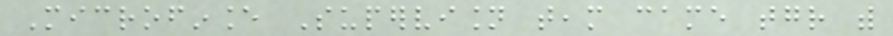Microfinance Supervision team came together with
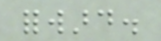forward.
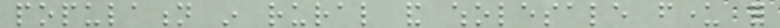population in rural and wholesale funder for
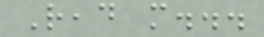Read more...
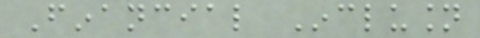Financial Inclusion
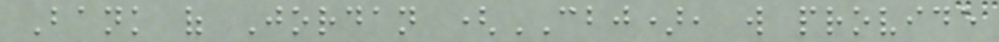Bank of Jordan (CBJ), will provide
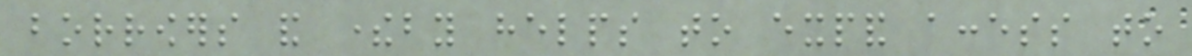borrowers and thereby helps to expand access to
